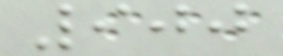900
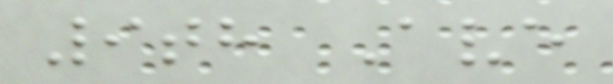9th Ave
